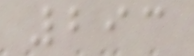293
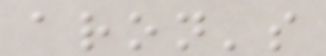aron's
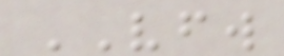VFW
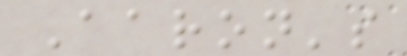Aaron's
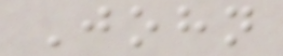John
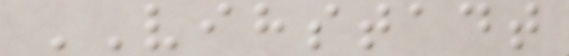VIHSTADT
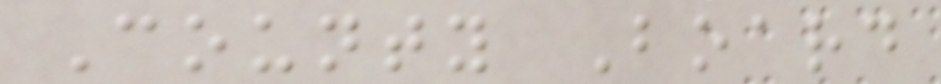County Board
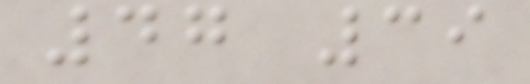47 39
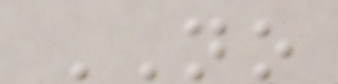NO
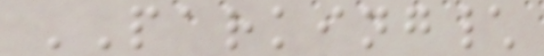PARKING\
